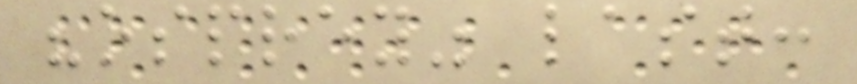"osprey" last:
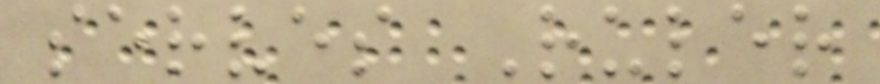serves Ruler
